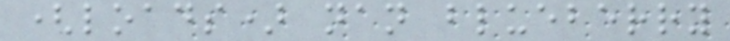(loads) nan blueberry
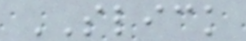SLICK
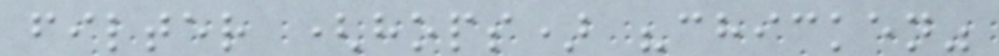filter (hops) "chicken"
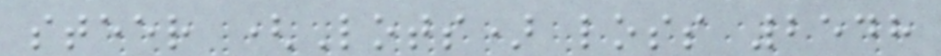steer (Lots) loss 2548
